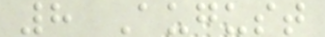8 August
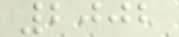2002
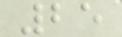25
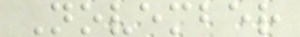November
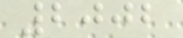2002
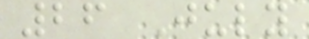26 July
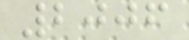2006
